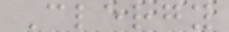Clergy
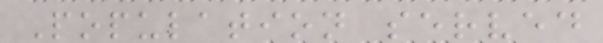Population served
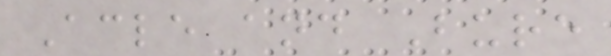Acle and Bure
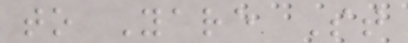to Yare St
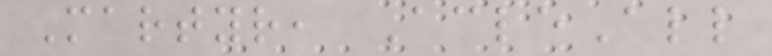Martyr, AcleAll
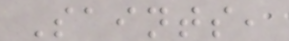Saints,
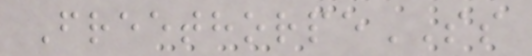FreethorpeSS
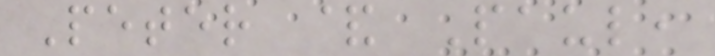Peter & Paul,
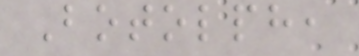Botolph,
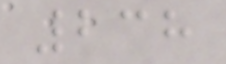238
